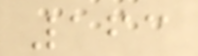163
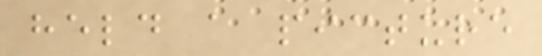held a picture
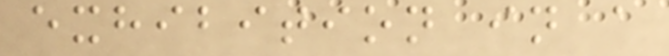exhibition in a
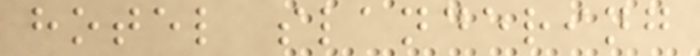hotel slandering
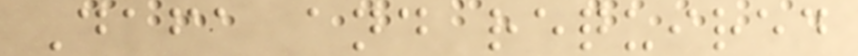Dafa and required
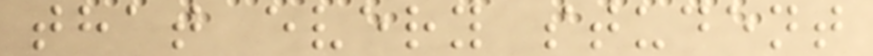that every student
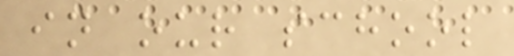in our school
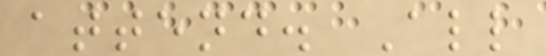attend. All
